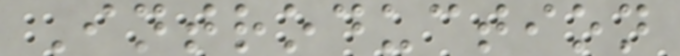Introduction
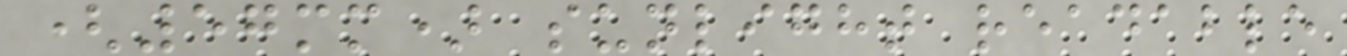(57mm) sunlight readable
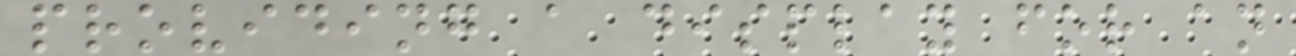providing a display for an
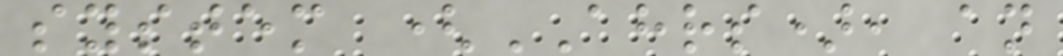system (AHRS), an
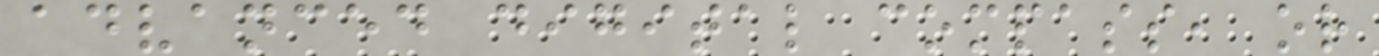advanced digital compass, or
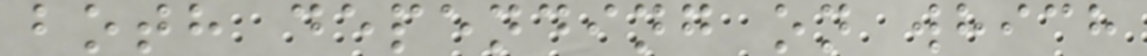both depending on which
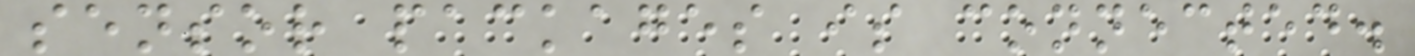sensor packages is connected.
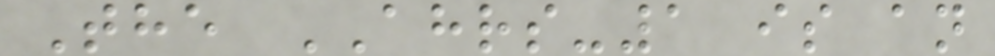The AHRS-1 is an
